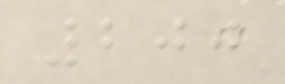200
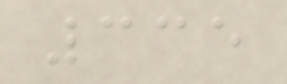335
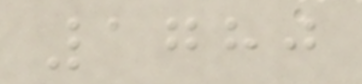1780
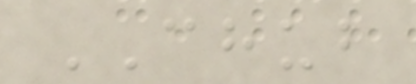CHUB
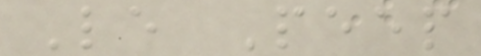Le Peep
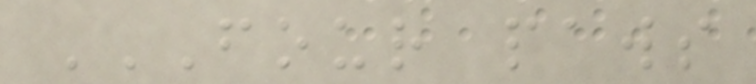FOUR PAWS
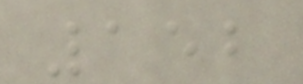152
